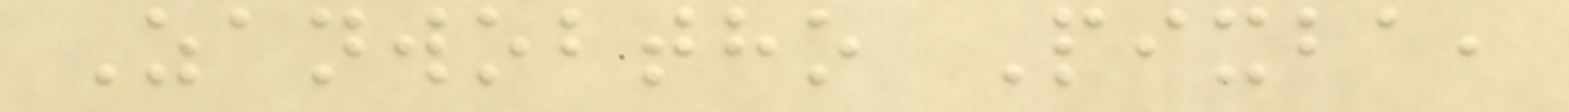Zanwobtho Pixba,
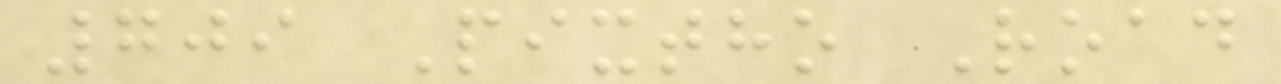709 Pixtho Road
